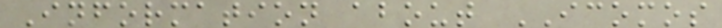Information about ICOMOS
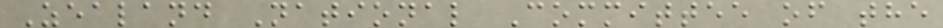Zealand National Committee of the
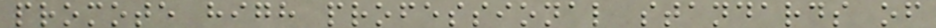promote high professional standards of
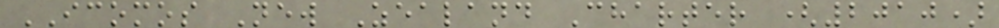ICOMOS New Zealand Charter (2010)
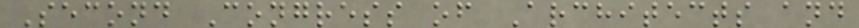Second Congress of Architects and
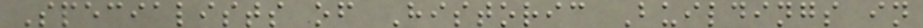Specialists of Historic Buildings in
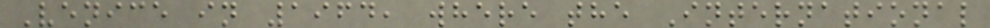Venice in 1964, where the International
